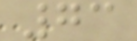73
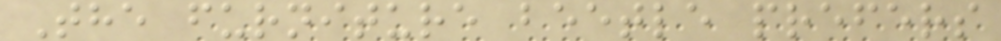The furniture beetle prefers
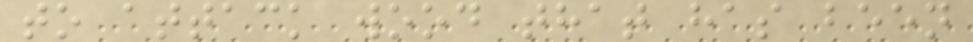to attack wood that has been
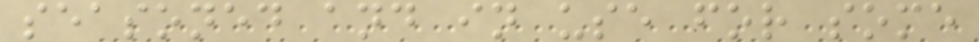seasoned and in use for some
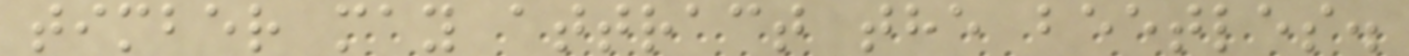timber may attract the beetles.
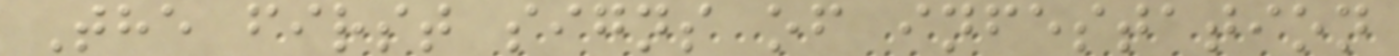The first signs of infestation
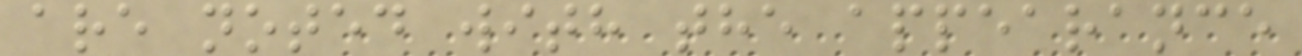are noted with the appearance
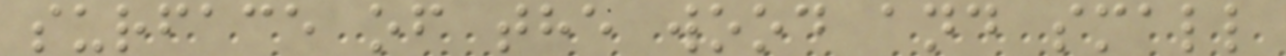surface of the wood and small
